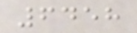6458
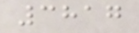3817
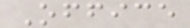Office
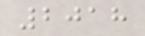2018
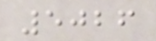5026
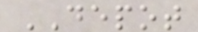DEPOT
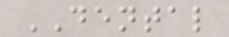DENTAL
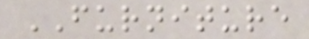FURNITURE
